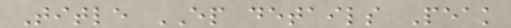Title EP details Peak
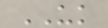UK
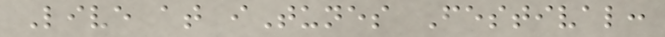Live at iTunes Festival:
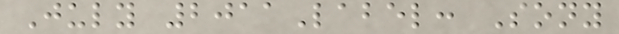July 2011Label: Sony
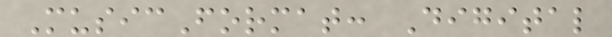MusicFormat: Digital
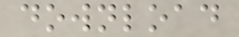download
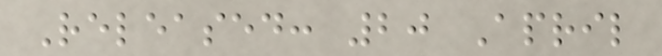Released: 20 April
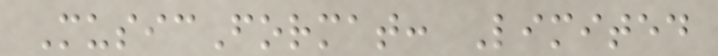MusicFormat: Limited
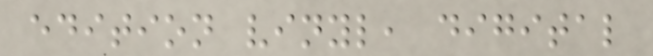edition vinyl, digital
